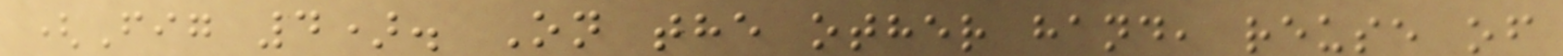(Fig 4). On the other hand, reuse of
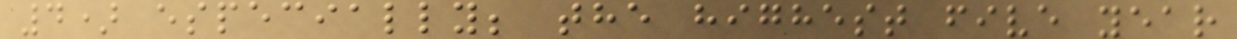4) especially; the highest five year
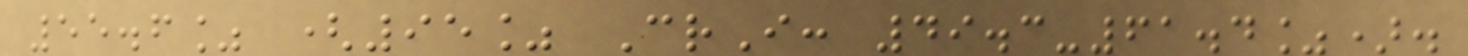55.6% (95% CrI: 49.3-61.4%).
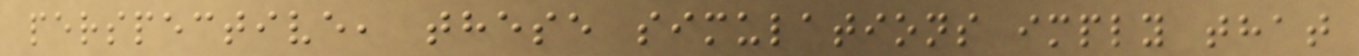perspective, these simulations imply that
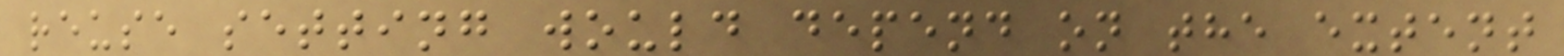reuse setting would depend on the extent
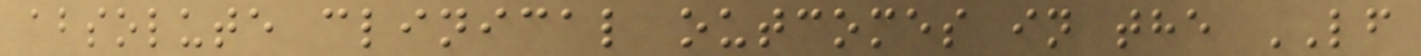absolute clinical outcomes in the LF
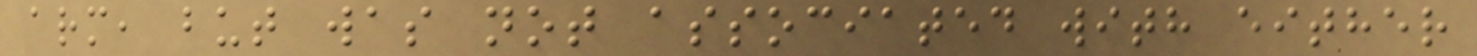arm, but was not associated with either
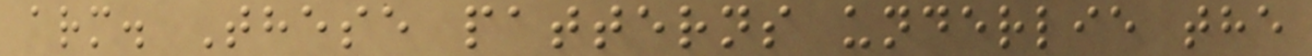arm. These patterns underlie the
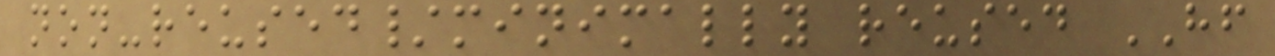non-reused/minimally reused HF
